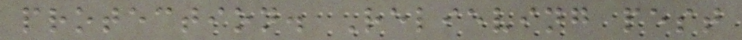protection. Relieving pest
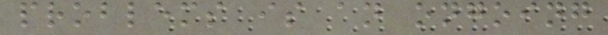problems is an ongoing
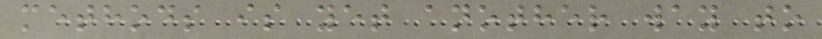methods is yet another way to
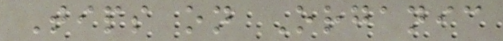Tips on Organic
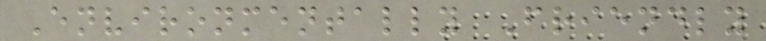Environmentally Friendly
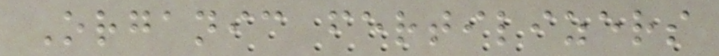Organic fertilizers
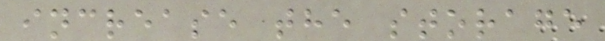increase the storage
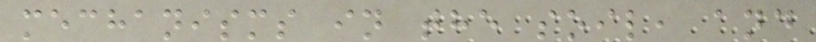mechanisms in the soil, and
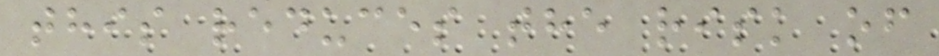this reduces the risk of
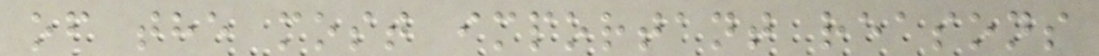of the most important reasons
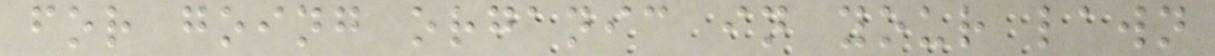for going organic in your lawn
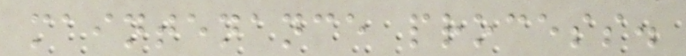maintenance process.
